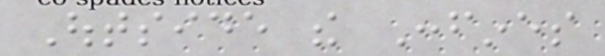Outside the Confines
